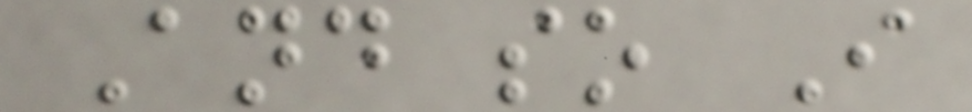And so I
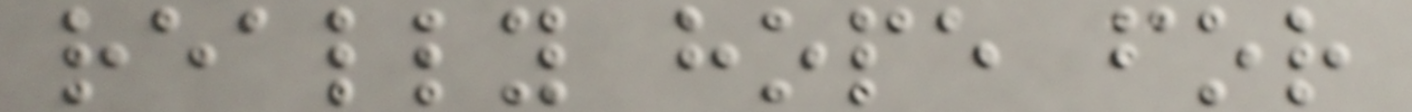really hope for
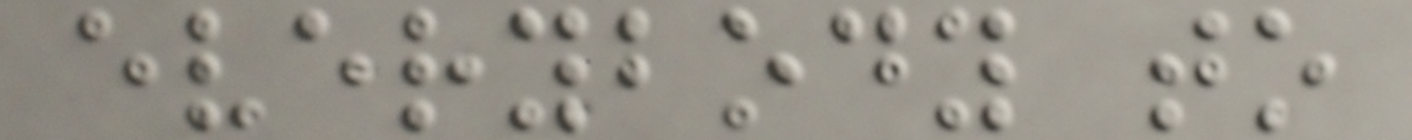everybody to
